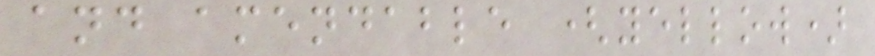and amendable (yellow)
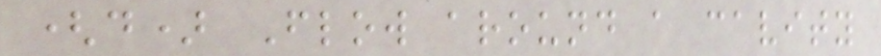(d) Flow around a cavity
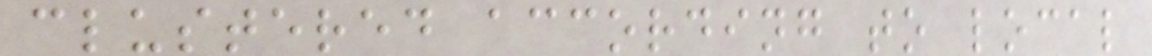clustered according to local
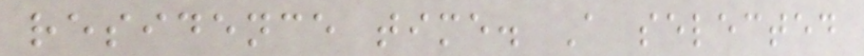residence time. A selected
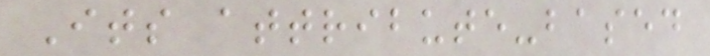Its attribute-based
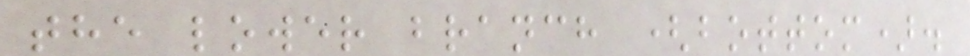the lower branch (bottom).
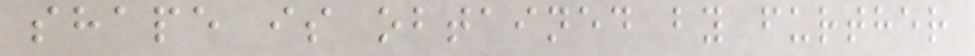shape is obtained by further
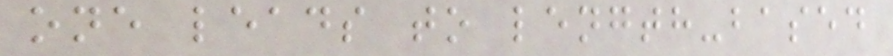one leads to length-based
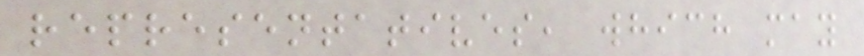representatives, which may
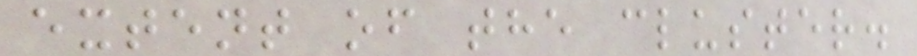extent of the cluster.
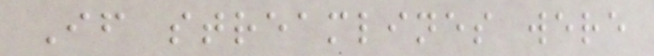If streamlines were
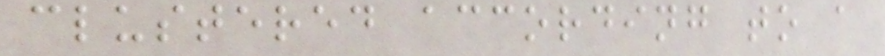clustered according to a
